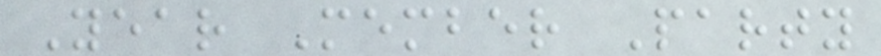Year Member Party
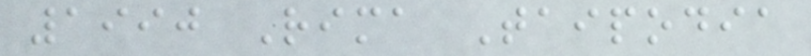1990 Rima Taipodia
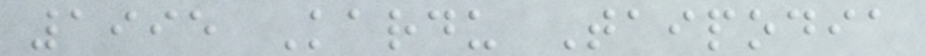1995 Kardu Taipodia
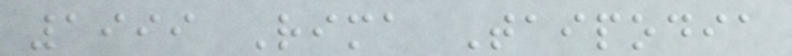1999 Rima Taipodia
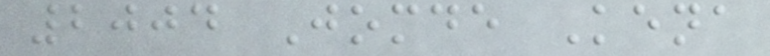2004 Jomde Kena
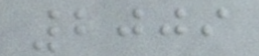2009
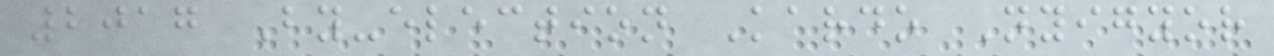2017 By-election Kardo Nyigyor
